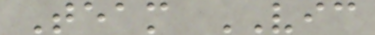Team VIC
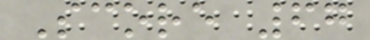Score 67
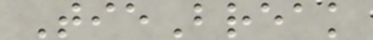TieBreak
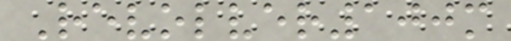Revolver100m
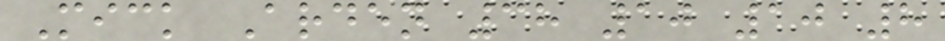Mick Arden 38 10 10 8
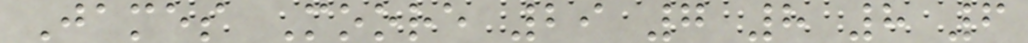James Moore 29 7 8 8 6
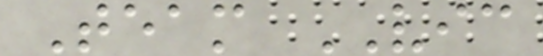Team VIC
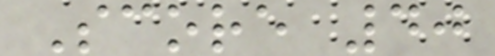Score 40
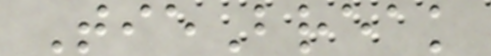TieBreak
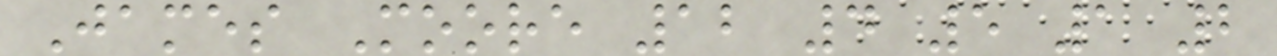James Moore 12 4 5 1 2
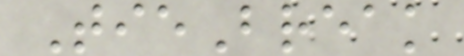TieBreak
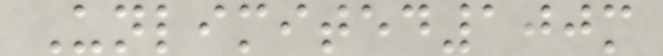Unlimited100m
